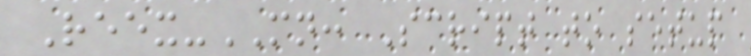Reex-MN: Script to setup
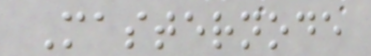Masternode
